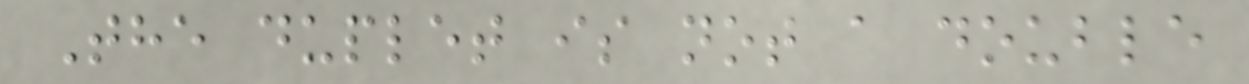The duplet is not a double
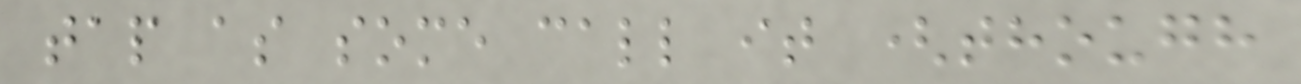tap as some call it (though
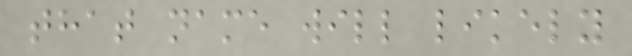that name will likely
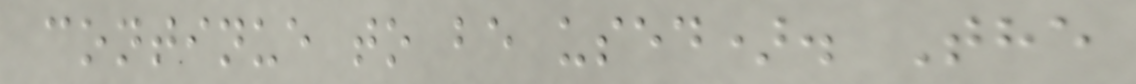continue to be used). The
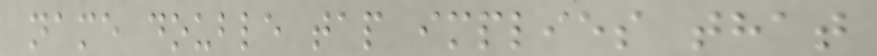name double tap implies that
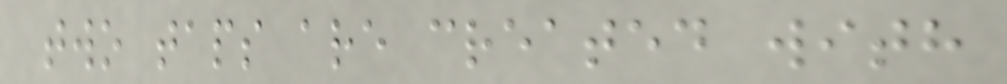two taps are created with
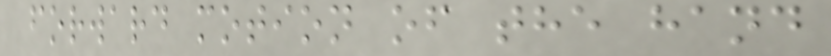forward motion of the hand
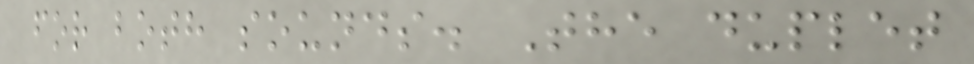for both sounds. The duplet
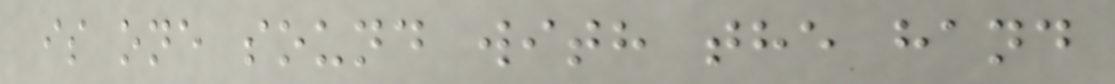is one sound with the hand
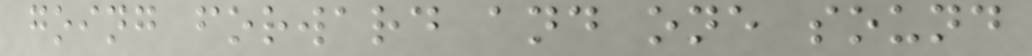going forward and one sound
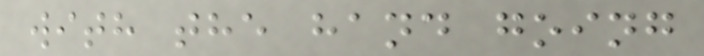with the hand going
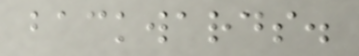backwards.
